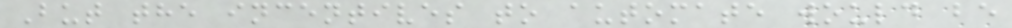But the incentives to automate would be
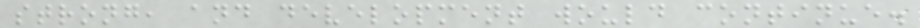strong, and development would continue.
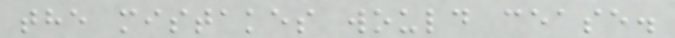the mistakes would cease.
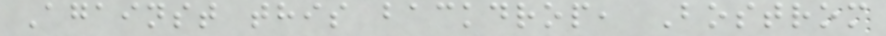Against this backdrop, Bostrom
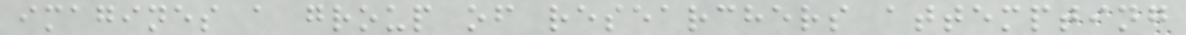imagines a group of researchers attempting
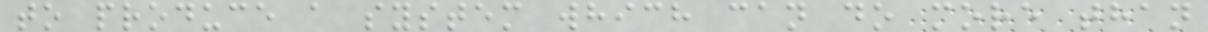to produce a system which can do more than
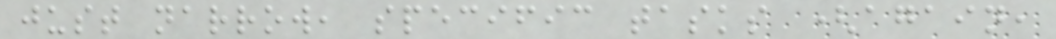just narrow, specific tasks (again,
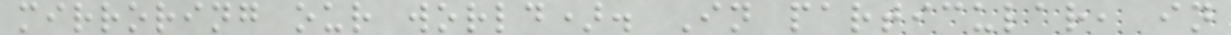mirroring our world). In particular, in
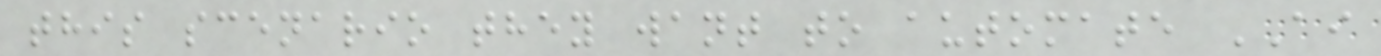this scenario they want to automate AI
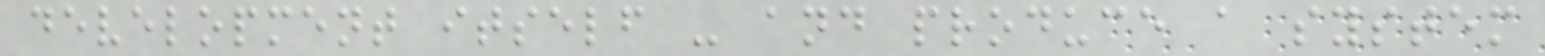development itself - and produce a system
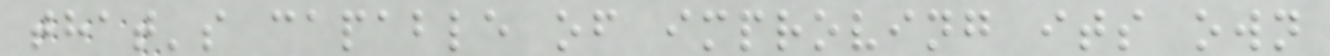that's capable of improving its own
